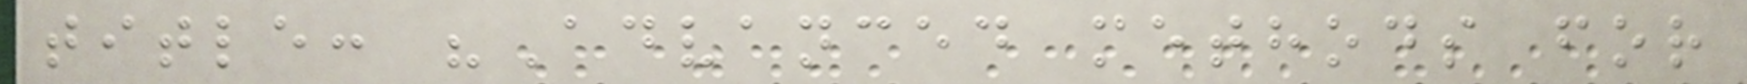title: "Advanced methods for
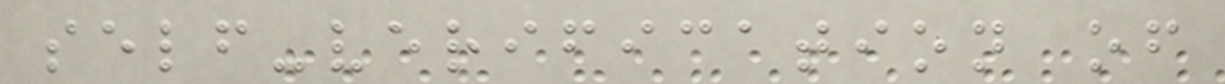self-verification of
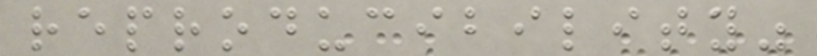reproducibility"
